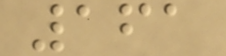161
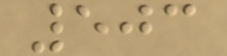503
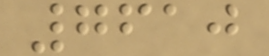7610
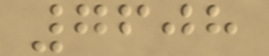7608
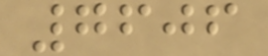7606
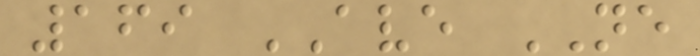169 AVE NE
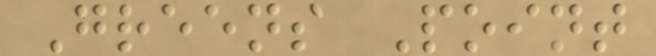Greens Point
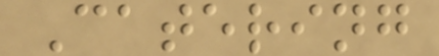Catering
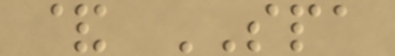& SPA
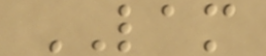LAM
